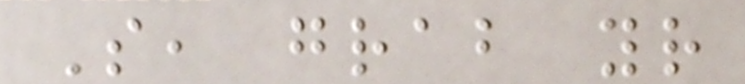So, grab your
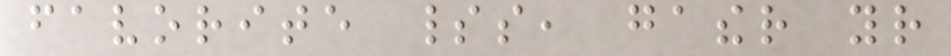favorite spirits, gather your
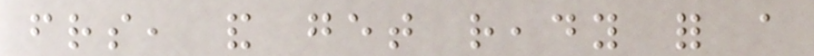friends, and get ready for a
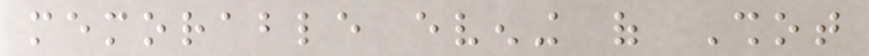memorable evening of Shot
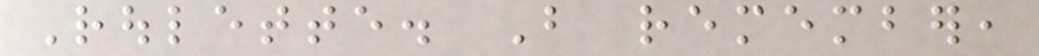Roulette. But remember,
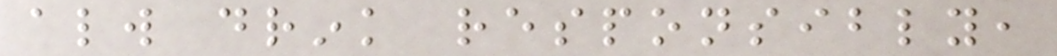always drink responsibly,
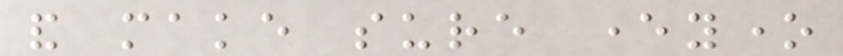and make sure everyone
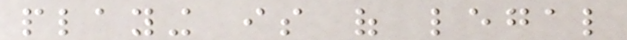playing is of legal
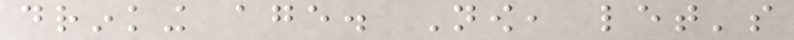drinking age. Now, let's
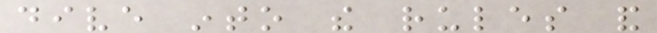dive into the rules and
